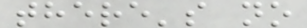there's no
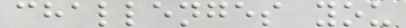challenges you
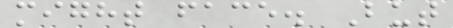might face. But
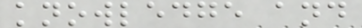knowledge and
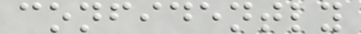confidently
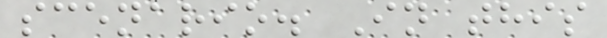scenario. In this
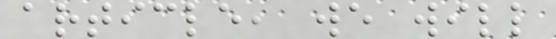article, we will
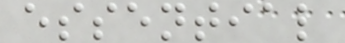essential
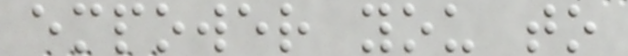empower you to
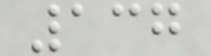137
